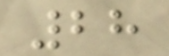28
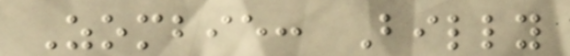Zombie: Billy
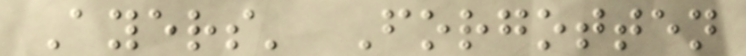Ayers' Forgotten
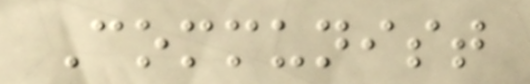Communist
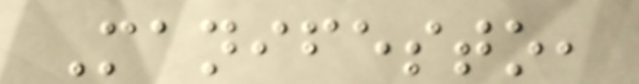Manifesto,
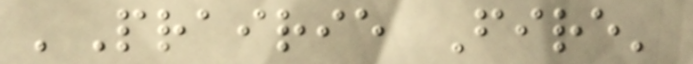'Prairie Fire'
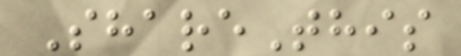ShareThis
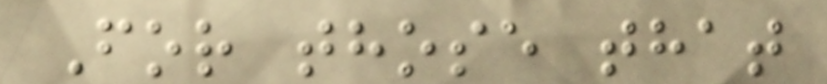For those that
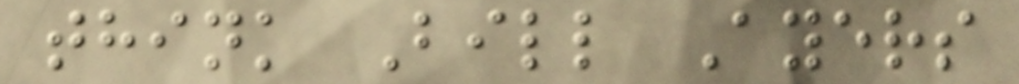think Bill Ayers
